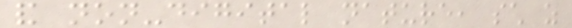and non-digital nature, such as
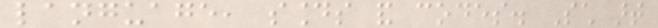language, sounds and codes. Such art
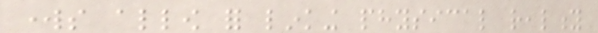works allow for linking physical reality
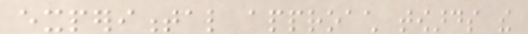experimental approach towards the
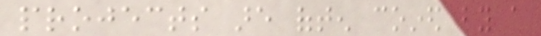projects are often coined by a
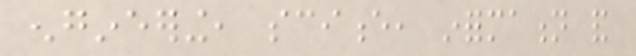engineering, science, information and
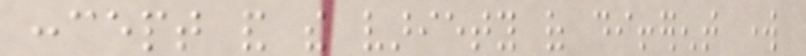concept and the variety of different work
